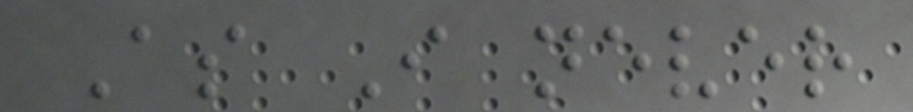As I never
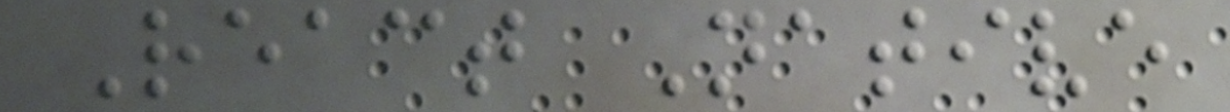React Native
